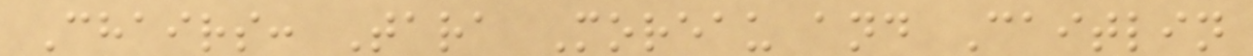Chairs: Tara Moreau and Caitlin
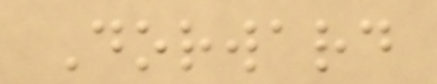Dorward
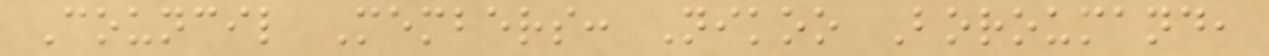Council Members: Nikoo Boroumand,
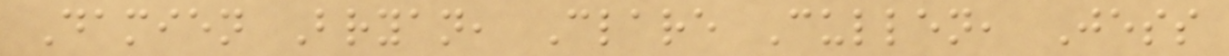Damien Bryan, Clare Cullen, Jess
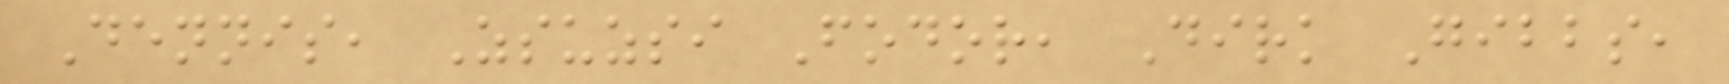Dennis, Zsuzsi Fodor, Dirk Gibbs,
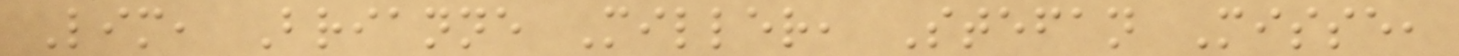Lim, Brianne Miller, Stefan Misse,
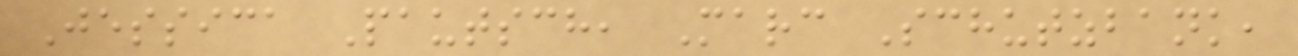Jessica Pautsch, Marc Schutzbank,
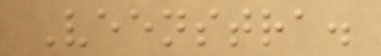Veenstra.
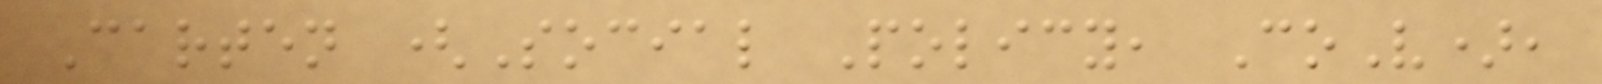Carten (Social Policy, CoV),
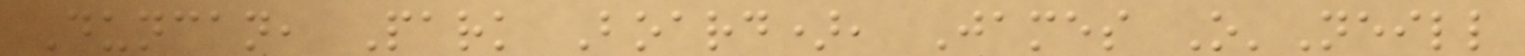Duncan, Park Board), James O'Neill
